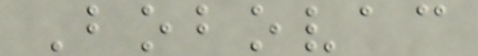Bobovac
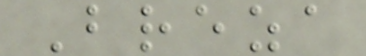Breza
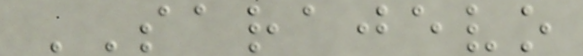SARAJEVO
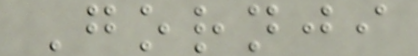Gornji
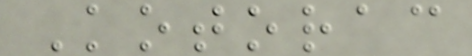Kotorac
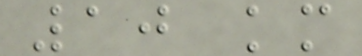10 km
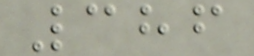386
